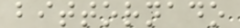bittornado
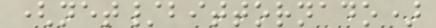(net/bittornado)
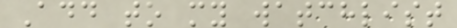Add to my watchlist
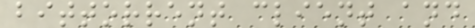bittorrent client and
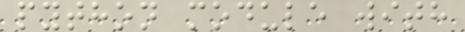python module with
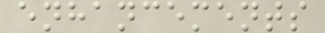enhancements
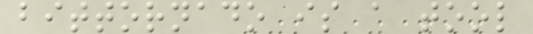bittornado is a tool
